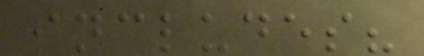includes?
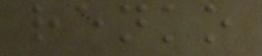renko
